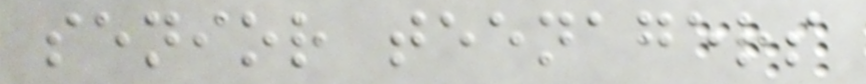senior teenagers
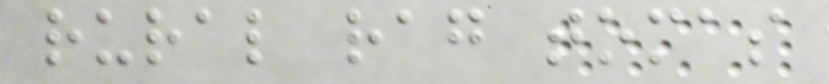rural rag tomas
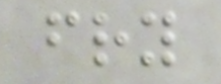fry
